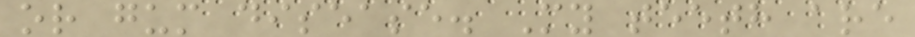or gum disease. My teeth are
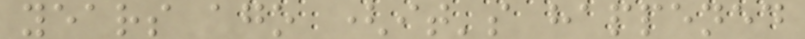years ago (it's happened
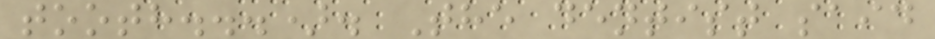tooth...). The dentist said
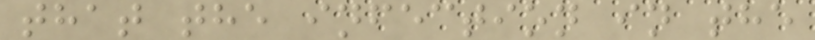that the infection in the
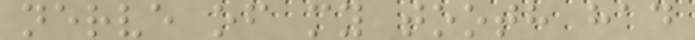nerve of my tooth had
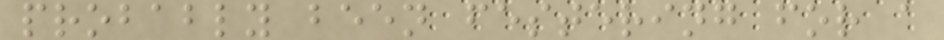probably been festering for a
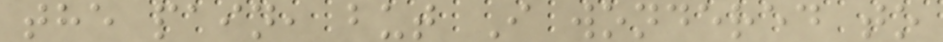the pain, but I wondered to
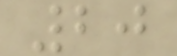20
